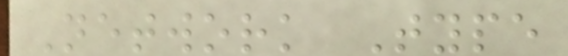Network Type
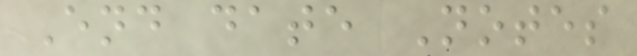End date Notes
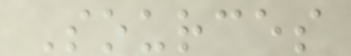Sources
